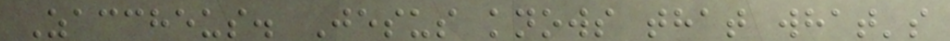Zaccheus. Jesus knows that what's
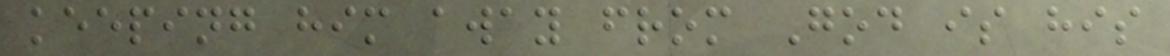keeping him away from God is his
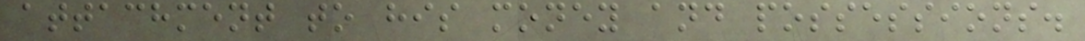attachment to his money and possessions.
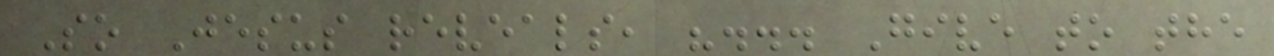So Jesus reveals, "... Give to the
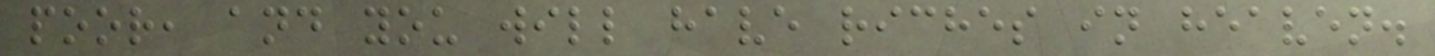poor, and you will have riches in heaven.
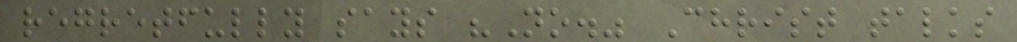regretfully says "No." Christ talks
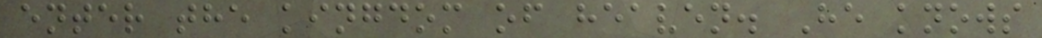enter the kingdom of heaven. He knows
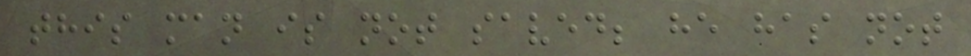this man is not saved; he has not
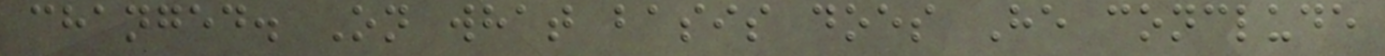changed. On what basis does He conclude
